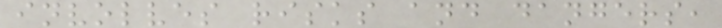involves risks and dangers,
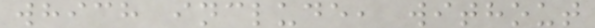which include, without
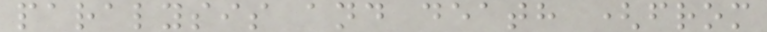paralysis and death (from
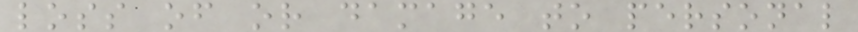loss of or damage to personal
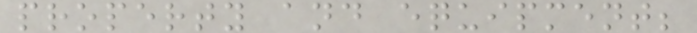property and equipment;
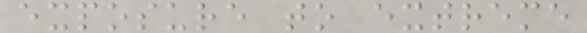exposure to extreme
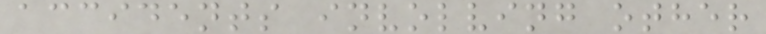accidents involving other
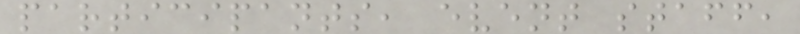participants, event staff,
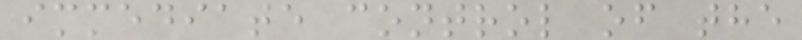immediate control of the
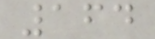164
